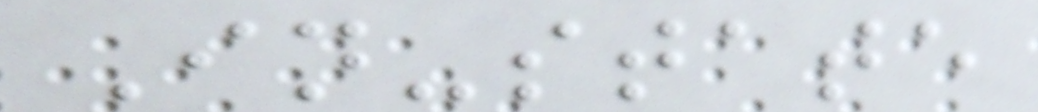In-state
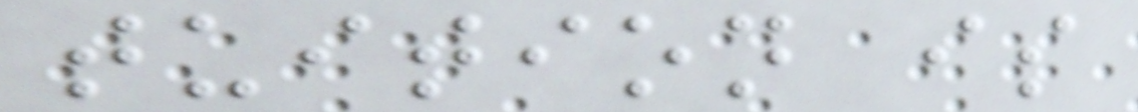tuition is
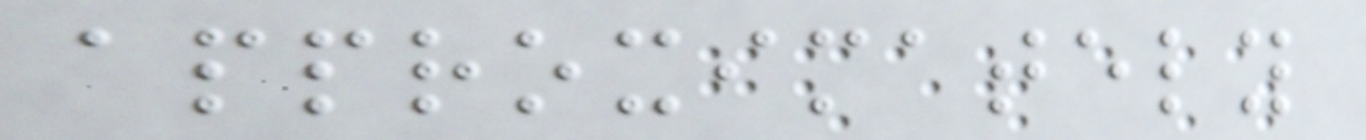approximately
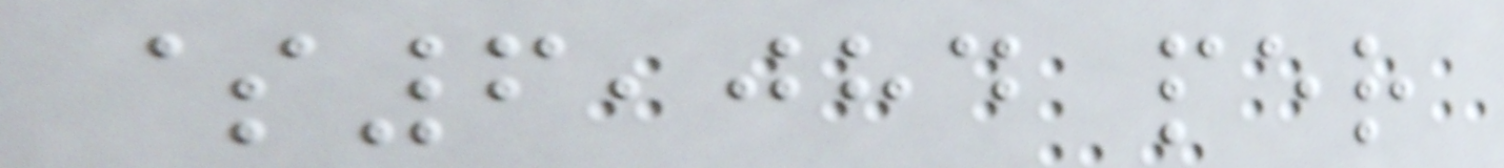$6,084 per
